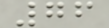76
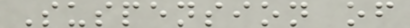Suspension of
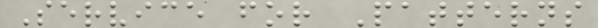Service for Patterns
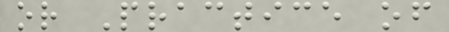or Practice of
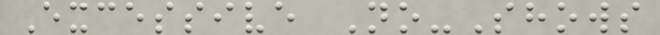Excessive No-Shows
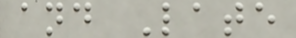and Late
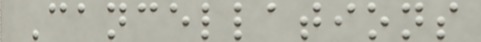Cancellations
